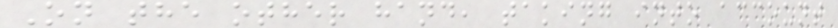On the other hand, taking into account
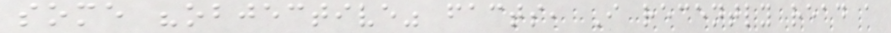some "objective" facts, I recently read a
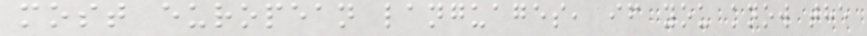most european languages, if you know the
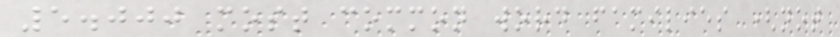5.000 most common word families (not
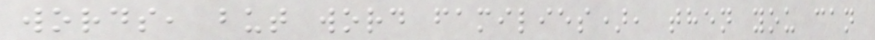words, but word families), then you can
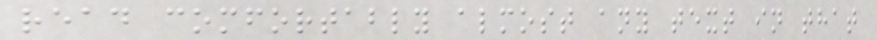read comfortably almost any text in that
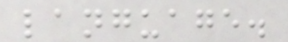language.
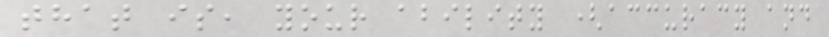that is, your ability (accuracy and
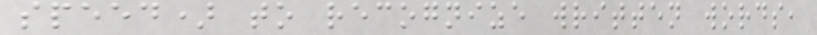speed) to recognize written words,
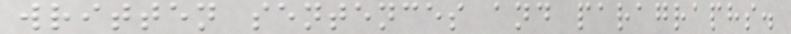written sentences and paragraphs.
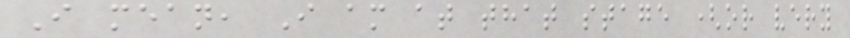I mean, I am at that stage (or very
